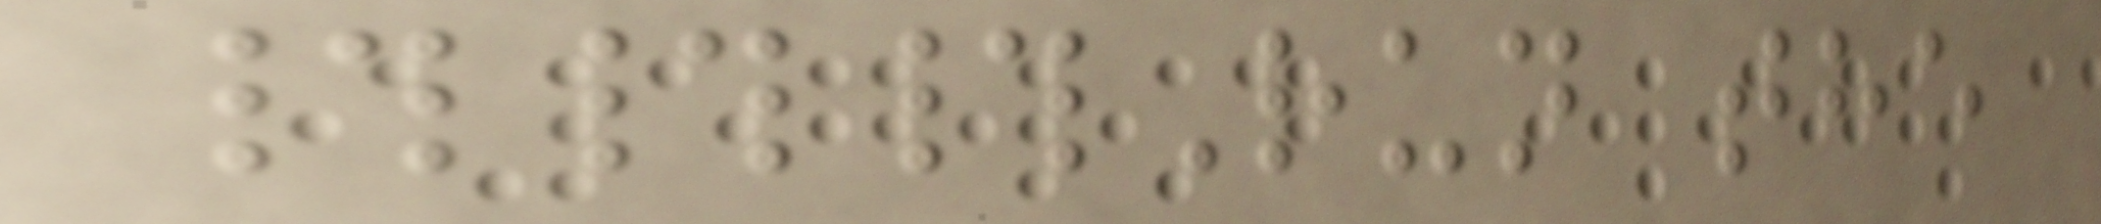###Run the
